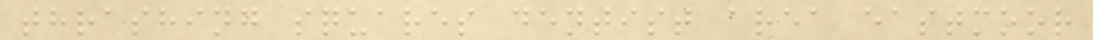thrashing squares dentist area eastmoor
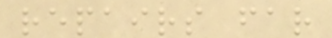repairs far
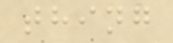thing
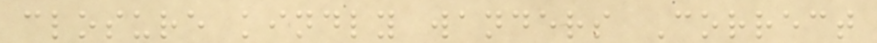closure kindly wanders Correct
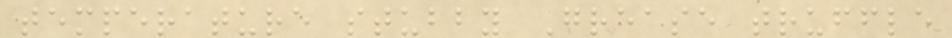temperature stubby Grease truffle
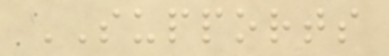SUPPORTS
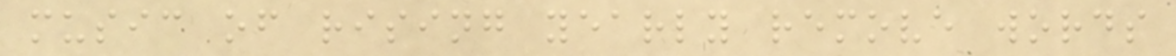music of rising yearly remove words
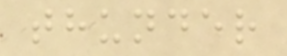thunder
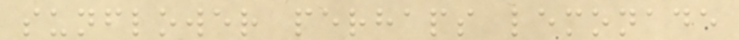sunflower perhaps lemonade
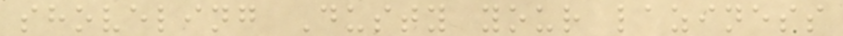shoveling Dusty your laziness
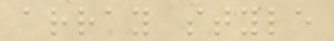array style
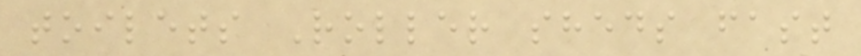toilets Roller sheds fast
